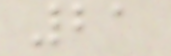21
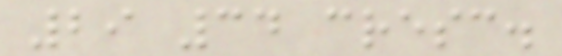29 34 cresc.
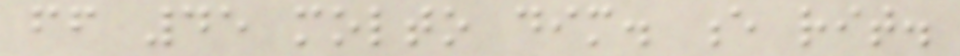ff 45 molto dim. e rit.
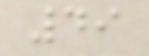49
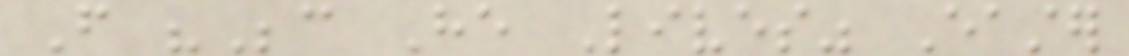From "Because He Lives" Easter
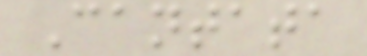Cantata
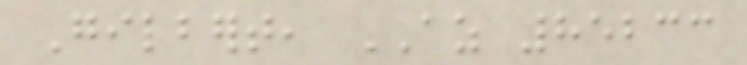Gilbert, AZ 85233
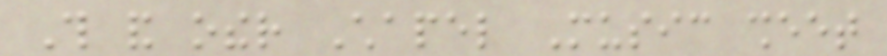This and other Chapel Music sheet
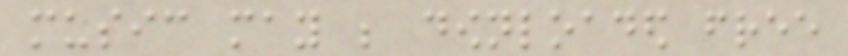music may be downloaded free
